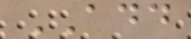ADD
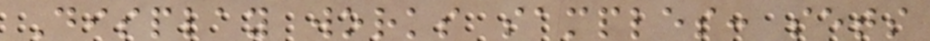Display works samples: sets
